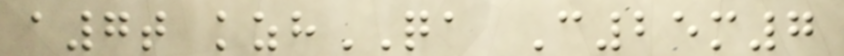a7t kzhQA C25m7
